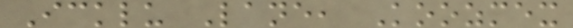Icklu Lane, Koozmex
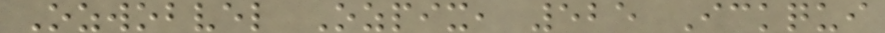Ozwobvel Ozpix, 525 Ickqui
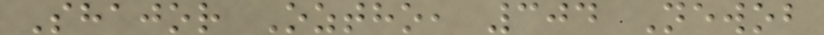Shajor Oztho, 304 Newob
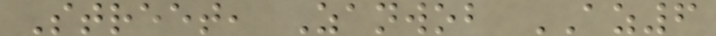Street, Zanwob AZ6
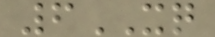6XQ
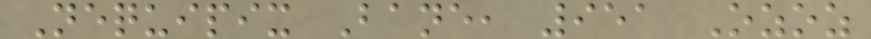Nequipix Bane, 951 Ozoz
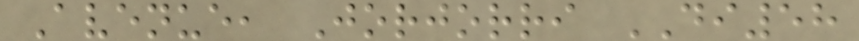Avenue, Jorjorri DI58
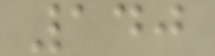140
